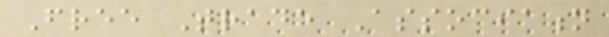Free Trade Association
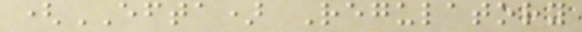(EFTA) Regulatory
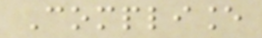Compliance
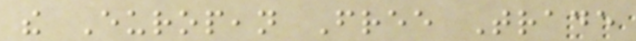the European Free Trade
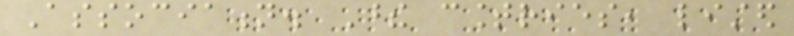Association. These countries, listed
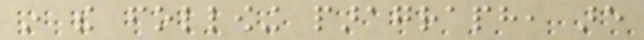in the following paragraph, are
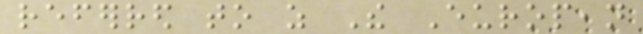referred to as The European
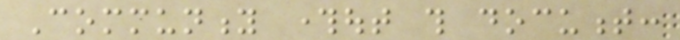Community throughout this document:
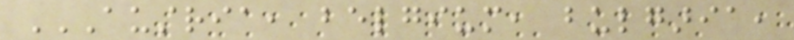AUSTRIA, BELGIUM, BULGARIA,
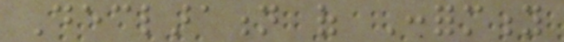Declaration of Conformity
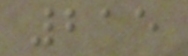215
